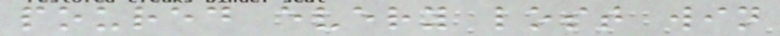poured every lost win
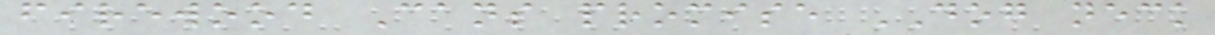firewood Cans promise DOG neck
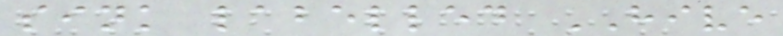sink labelled HIVE
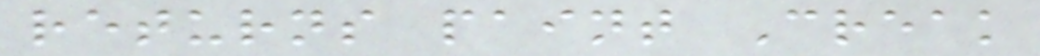returns paint Creak
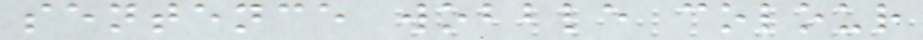sentence wobble colour
